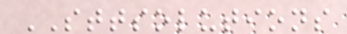STTSOLUTIONS
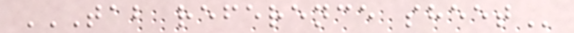TAB REFERENCE SHEET
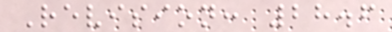Revision: 28.6
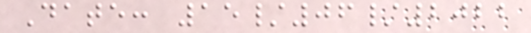Date: 15/06/2022
